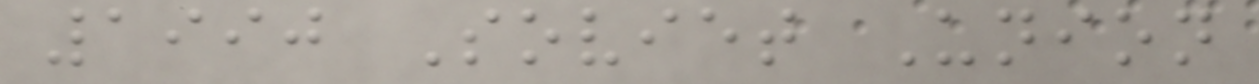1990 Soviet Union
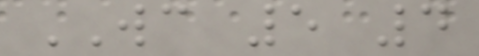WC 5 4
